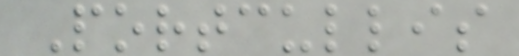Portcullis
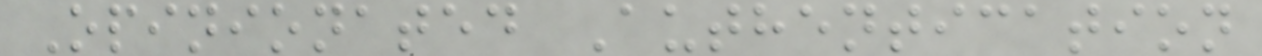Opinionated Authentication
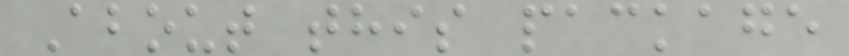About this package
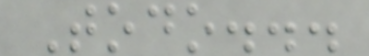Todo...
